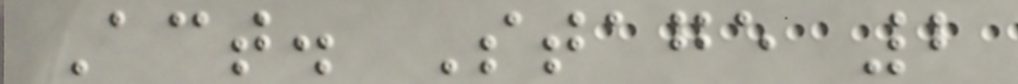Act. Stage 2
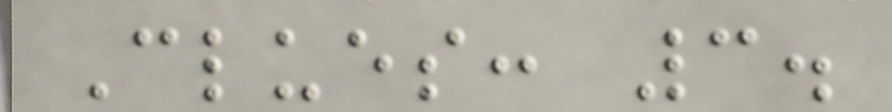Clues: 3.
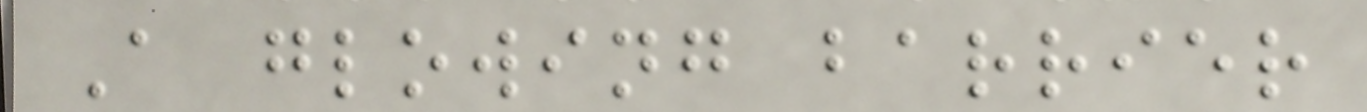A glowing barrier
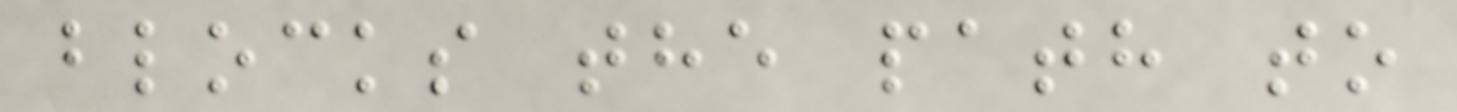blocks the path to
